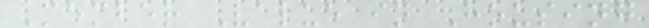Member Value in Housing
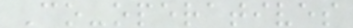Co-operatives
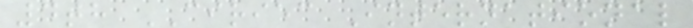4th CIRIEC International
